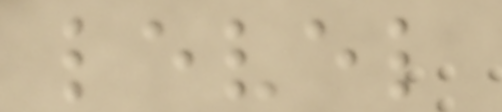level
